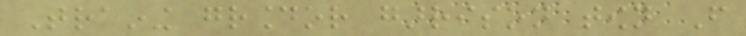Training groundor garrison town From
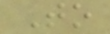To
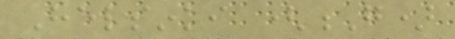Helsinki (G)
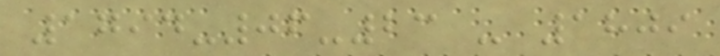1794-06-23 - 1809
